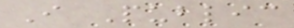I Public
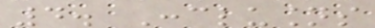4. Conclusions
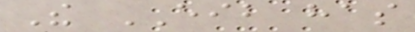The EIB has
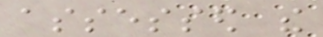assessed the
